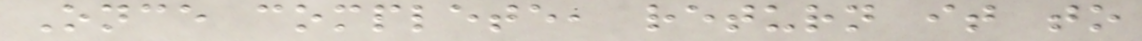Once complete, return it to
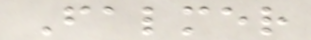Falmer
